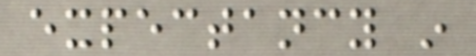expectancy in
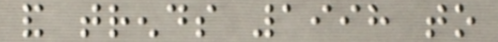and trends 1998 to
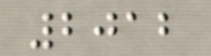2012
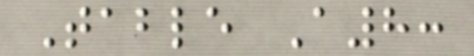Table A8:
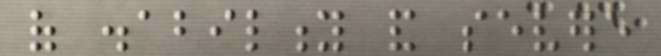of disability and severe
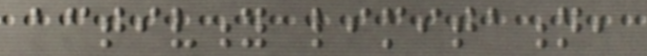activity limitation,
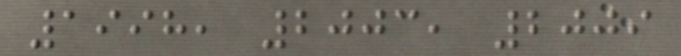1998, 2003, 2009
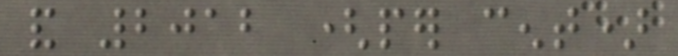and 2012 (per cent)
